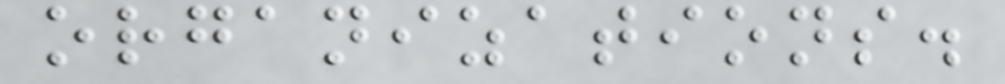organizations.
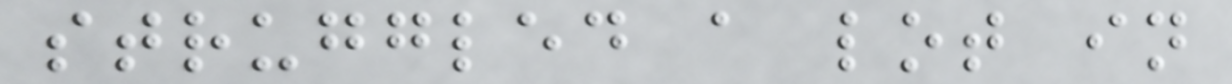struggled a lot in
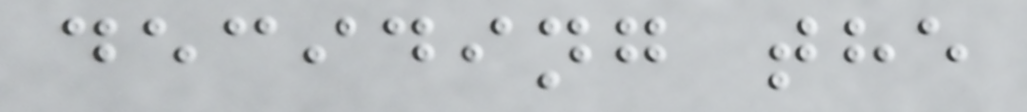deciding the
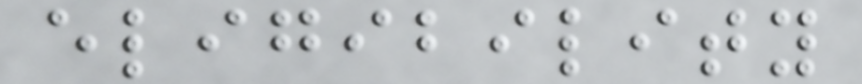eligibility
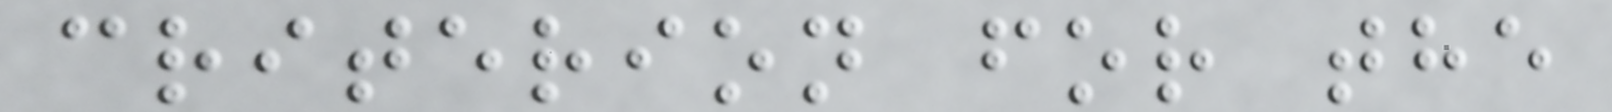criterion for the
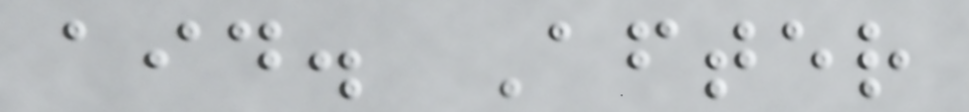aid. After
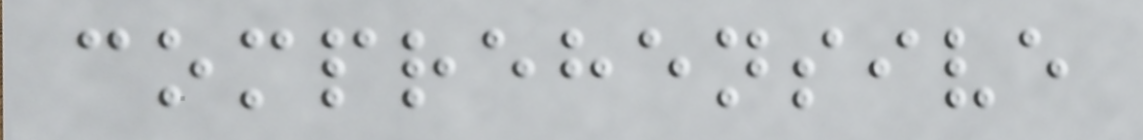comprehensive
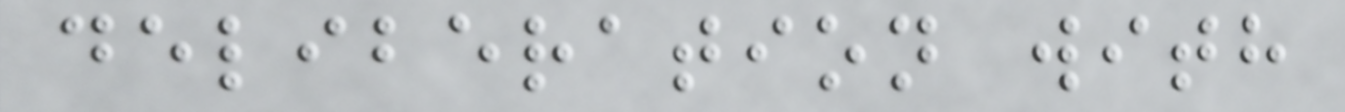deliberation with
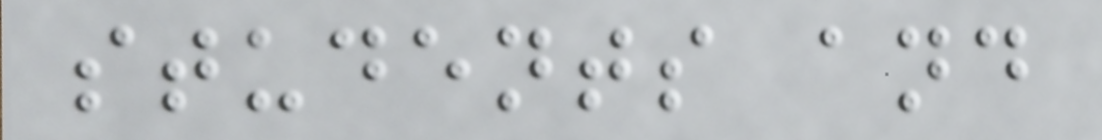students and
